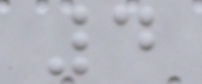4
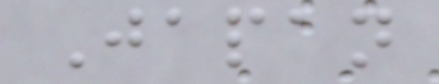Japan
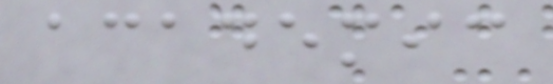academic
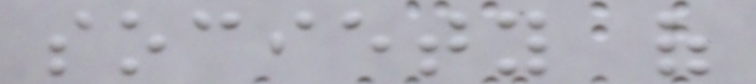society of
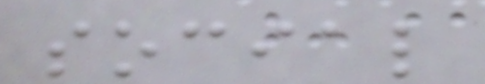social
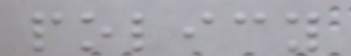policy
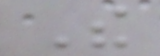The
